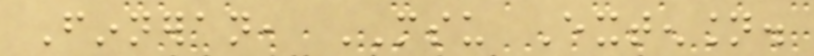Finneran, MSU Extension.
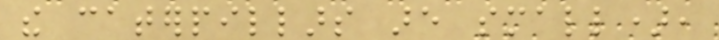the caterpillars are small),
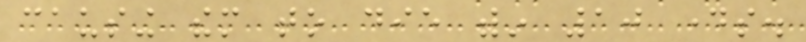causing them to die within 10 days.
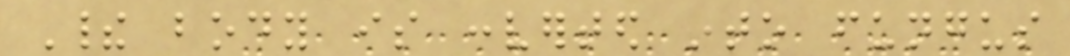Their body is converted into fungus
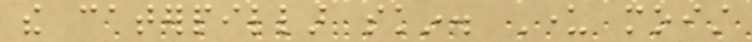the caterpillar skin. Under moist
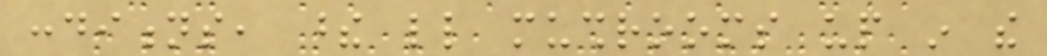conditions, these little mushrooms up in the
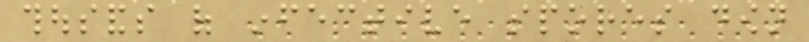thousands of infective spores down
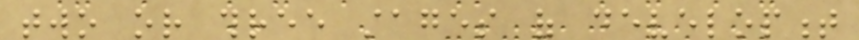two or three stages of development
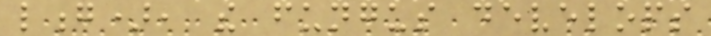long), the fungus develops
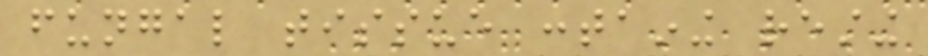fungal tissue containing resting
